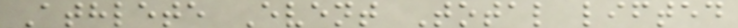Athlete Event Total lifted
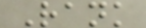Rank
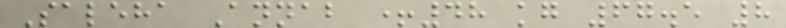Saleha Annab +48 kg 67.5 8
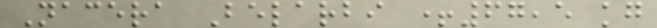Nacera Belarbi +67,5 kg
